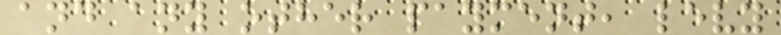and any other payment, levy
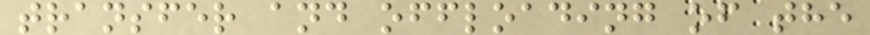transfer and offloading of the
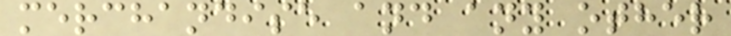merchandise and any other
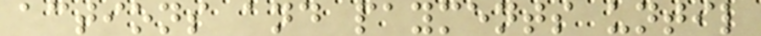actions and payments until
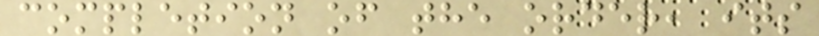completion of the order, its
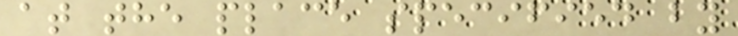at the place specified by
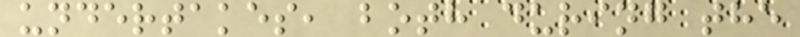undertakes, both during the
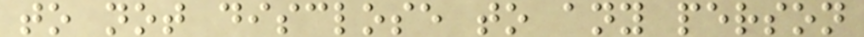to not disclose to any person
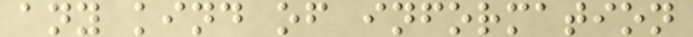any kind of information
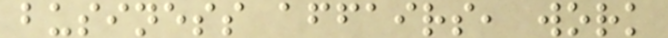business affairs, work
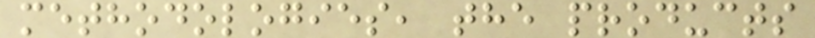methodologies, the products
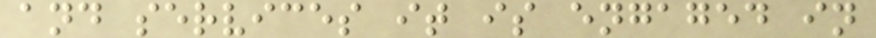and services it is engaged in
